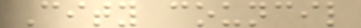City council
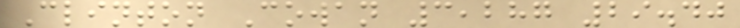Clinton Cowan 3,287 29.40
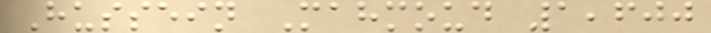Hussein Mahmoud 1,600
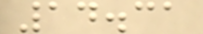14.31
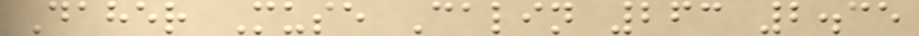Daher Muse Calin 263 2.35
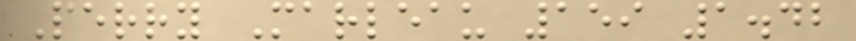Perry Marleau 159 1.42
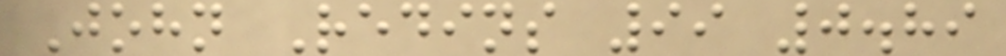John Redins 99 0.89
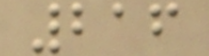216
